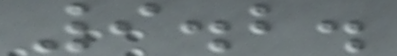9.2.
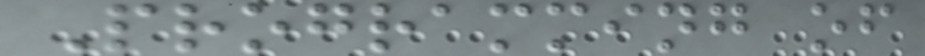Programming of
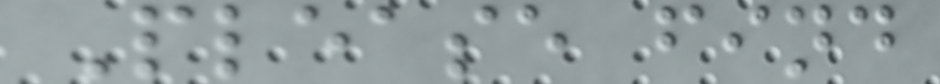Please find
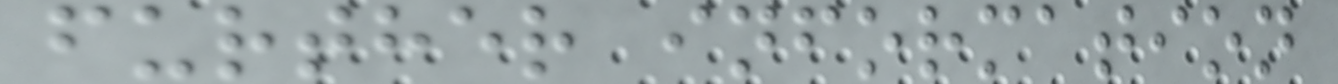further information
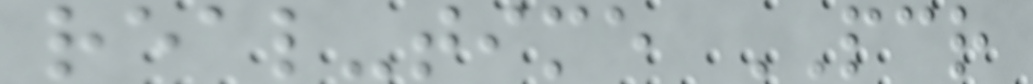real-time PCR
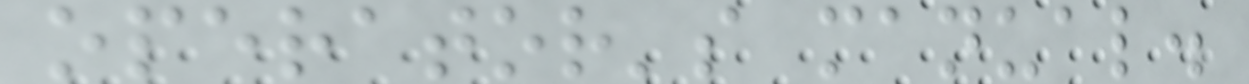operator's manual.
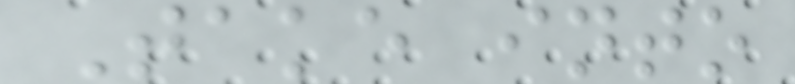Take into
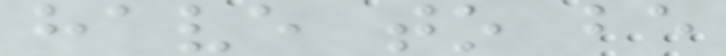have to be
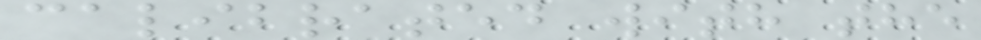calibrated with the
